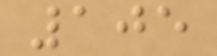105
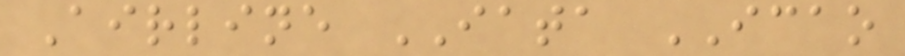Airline IATA ICAO
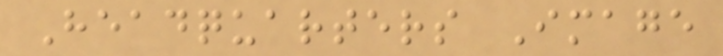Headquarters Image
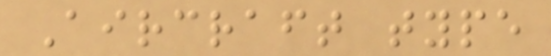Aircraft type
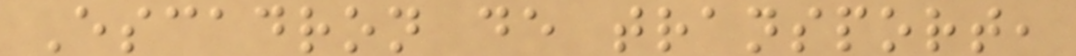Escadron de transport,
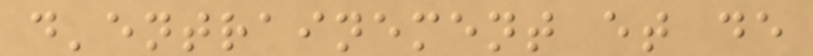d'entrainement et de
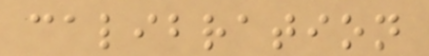calibration
